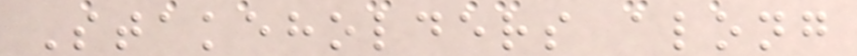Stakeholders along
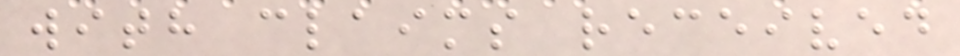with claims received
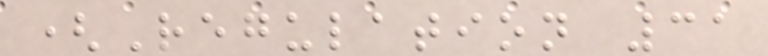(Regulation 31
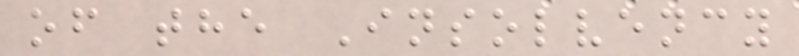of the Insolvency
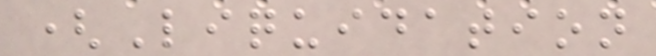(Liquidation
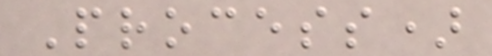Process)
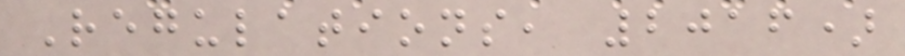Regulations, 2016)
